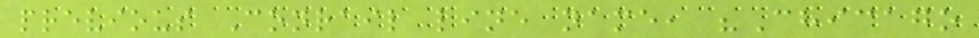previous Conrail line name, "Chicago
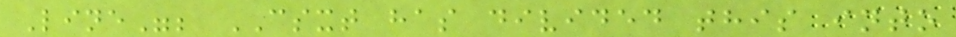Line"; CSXT has divided this into
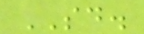SD.
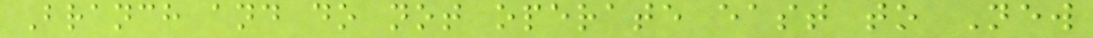Branch and do not operate east to New
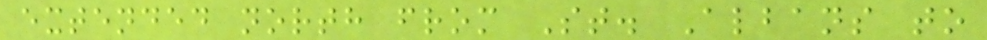extended north from St. Albans to
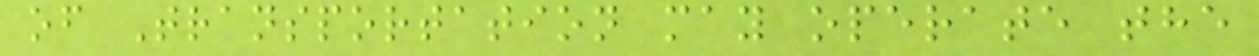of Transportation may operate the
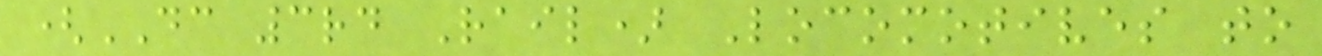(DC 3rd Rail) Locomotives to
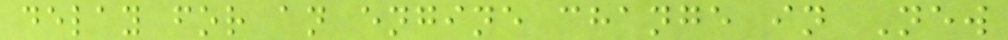delay for an engine change in New
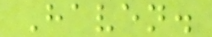Haven.
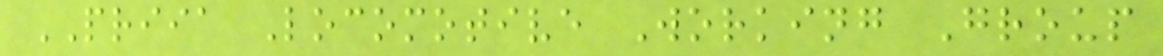PRIIA Locomotive Working Group
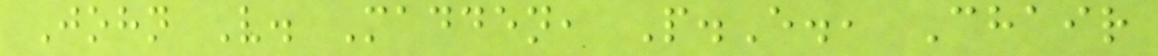John V. Madden, P.E., Chair
